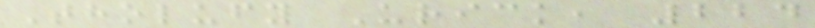Tholufy Urick, 224
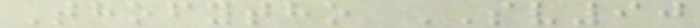Thofytho SV90
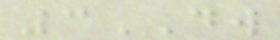3DW
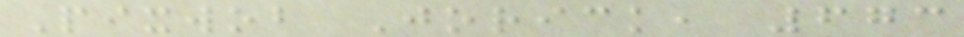Pixwob Jorick, 673
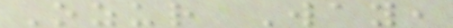Ozur Way,
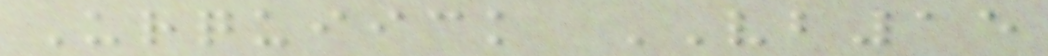Urquiick VB15
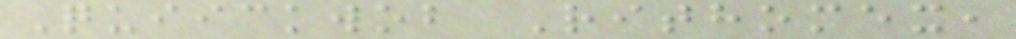Quiickwob Rithomex,
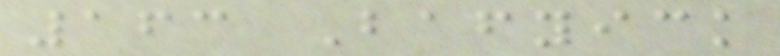163 Bafyick
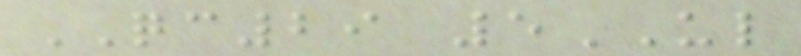QC29 5UL
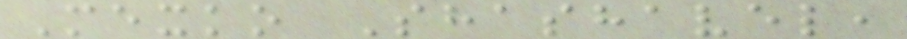Mexko Shashavel,
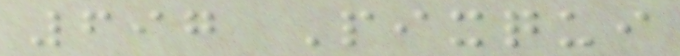697 Pixqui
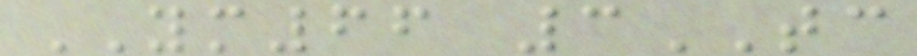YM66 3TC
